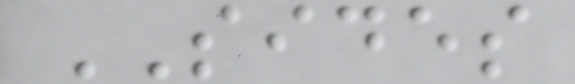SIDES
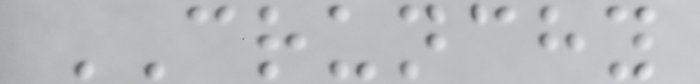CRUNCHY
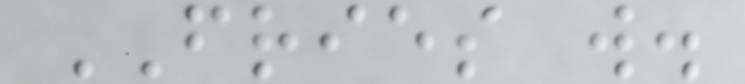FRIES w.
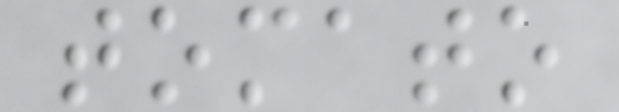tomato
